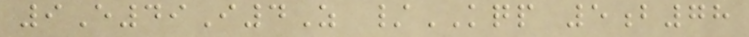9E49I4Z /KQP 5b78
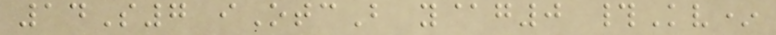14S7 iOtcB y@g0 #Kv*
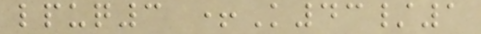lpuq3 +K43/1
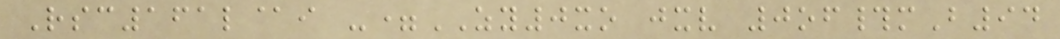Rsc161l@i -=ZY0xo jxv 0of#mB94
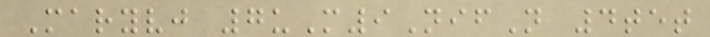Maryvj 7uM9NifN 4tet
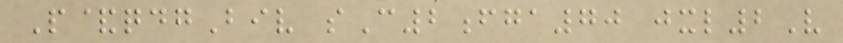P&qdgBiv sC2fga70 jxl2V
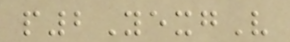p2YexgV
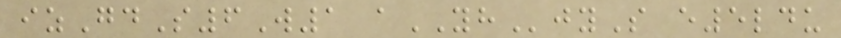izGdS6W1 aYHjyS e5ldu
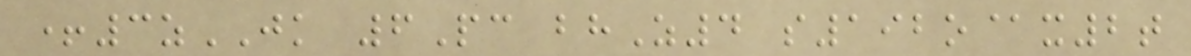+3zJK 6Pc bhZ4 s192o@x2t
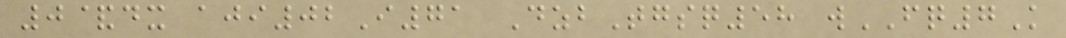0&dx aji02I71 DzbTgsq58 wFQ7K
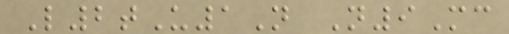L2tU1N N9Mc
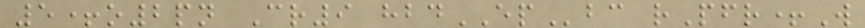5+o2pn Cr9 hbdEPbc rPfr+W
